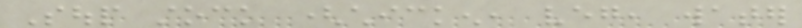Soup stock (chicken, veg, water
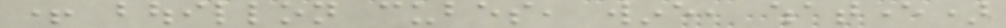+ bouillon cubes, wine, whatever)
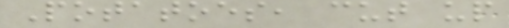Potatoes, cut up
